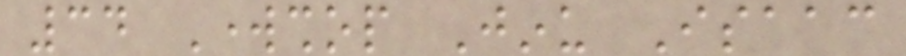34 Workshop Jinu Isaac
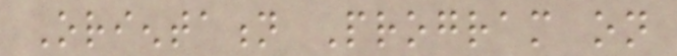Orientation Program on
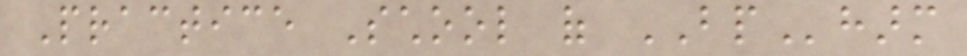Practice School of BPharm
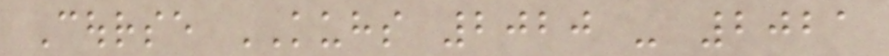Course KUHS 2020 - 2021
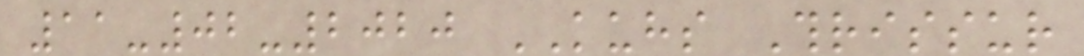11-02-2020 KUHS Thrissur
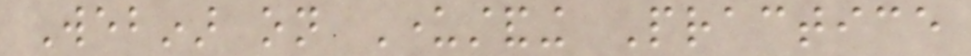Webinar on Understanding Practice
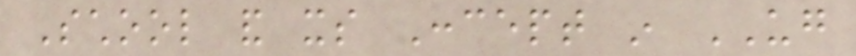School and its Concept in UG
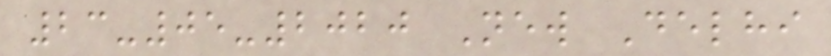23-05-2020 New Delhi
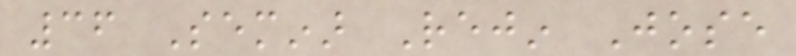36 Seminar Rejin Jose
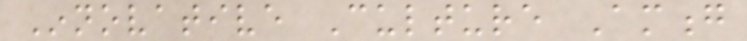Innovative Culture Among
